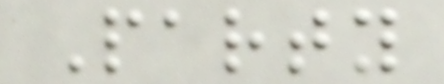Party
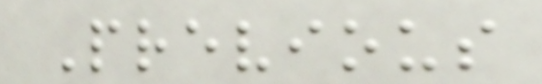Previous
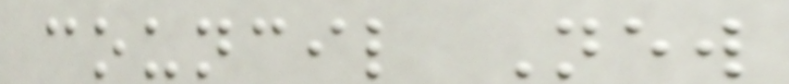council New
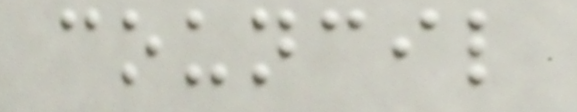council
